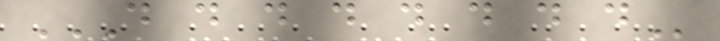D D D D D D D D
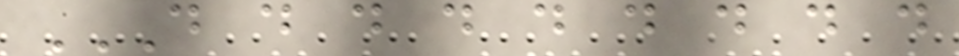D D D D D D D D D
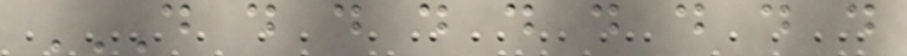D D D D D D D D D
